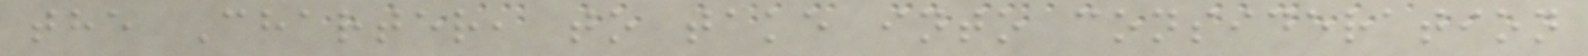the Charter, to take into consideration
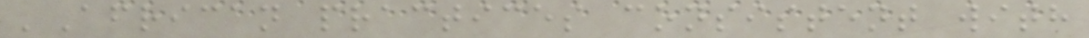'African practices consistent with
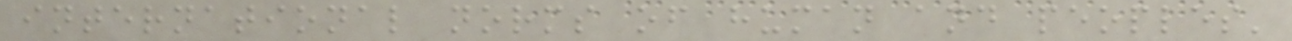international norms of human and peoples'
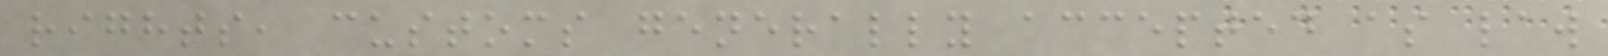rights, customs generally accepted as law
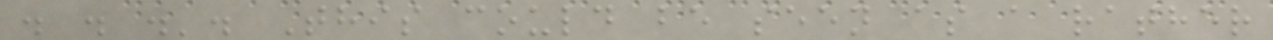. . .'. This could be seen as a rather
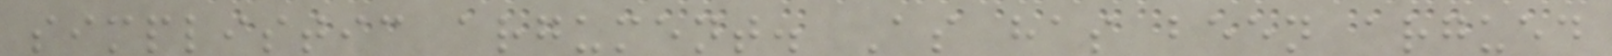simplistic argument. As has been argued
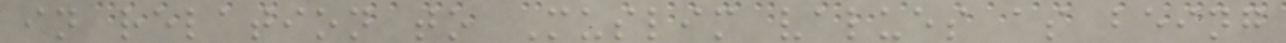in relation to Muslim values as being
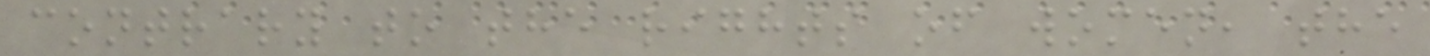contrary to the rights of women, the
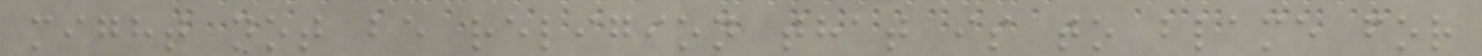might not be religion that is to blame for
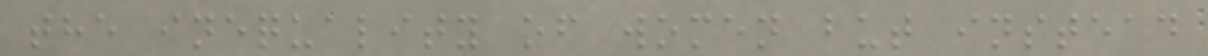the inequality of women but instead
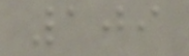109
